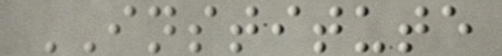INSTITUTE
